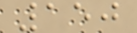150
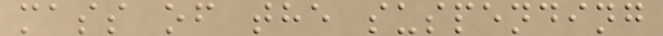mass of the suspending
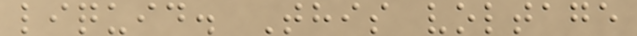liquid. This voltage
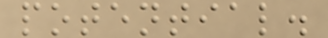potential.
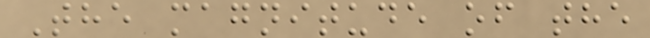The magnitude of the
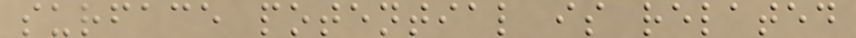surface potential is related
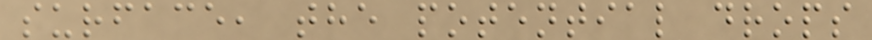surface, the potential drops
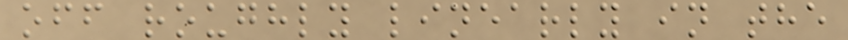off roughly linearly in the
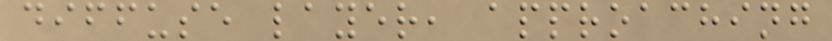diffuse layer, approaching
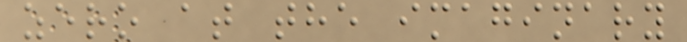zero at the imaginary
